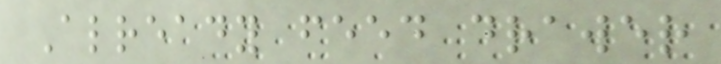Already feed drawer
